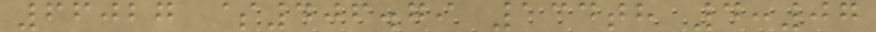66027 $406.79 134th 4:07
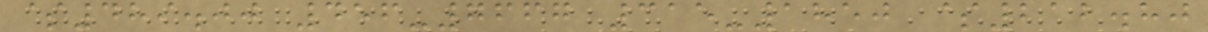$489.00 456-7667 315-1850 $212.80
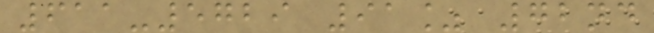611-5729 91% 72nd
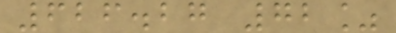626.27 72%
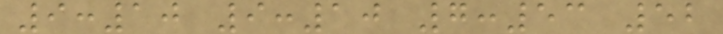9:10 9:10 7:53 52
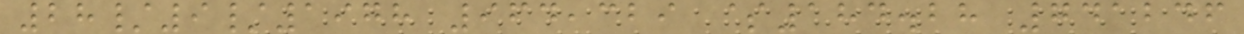28/9/1978 964,329 $184.28 741246
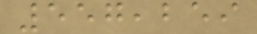557,259
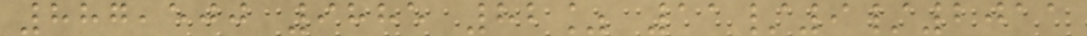887,500 9885 82% 11/9/2011
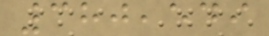380,549
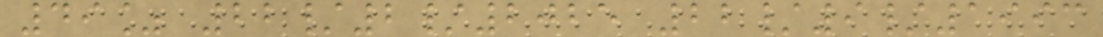49% 22/2/2025 22/9/1993
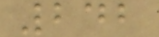242
